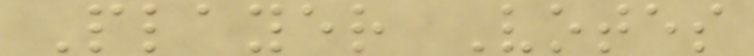Player Votes
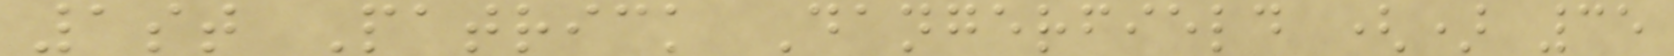1st Patrick Dangerfield () 35
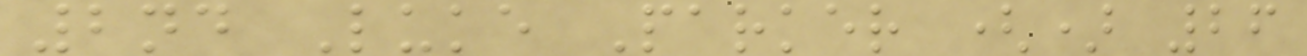2nd Luke Parker () 26
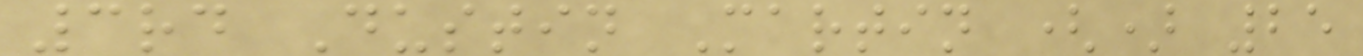3rd Dustin Martin () 25
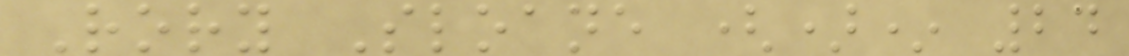Rory Sloane ()* 24
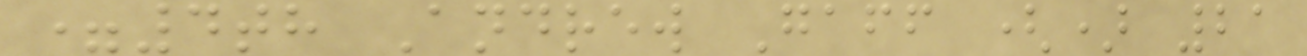=4th Andrew Gaff () 21
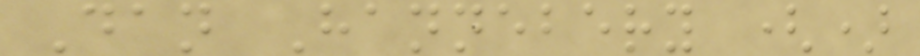Dan Hannebery ()
